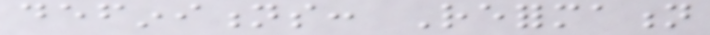definitions: Reformation
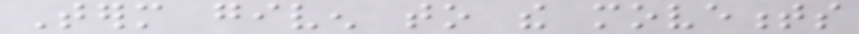Term given to the movements
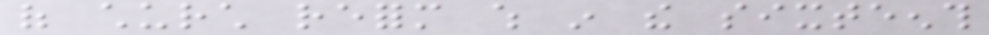of church reform which in the sixteenth
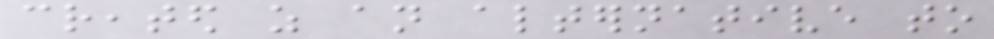created as an alternative to
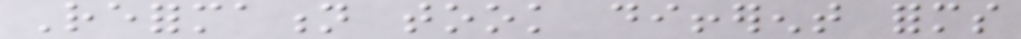Reformation took different forms
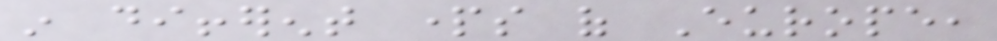in different parts of Europe,
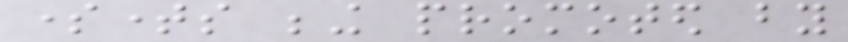sometimes being promoted by
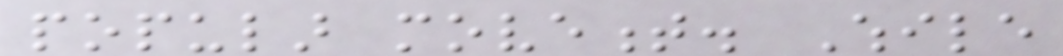popular movement. While
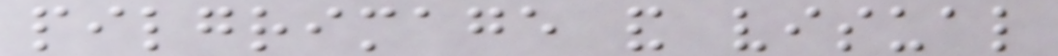pilgrimage and visual
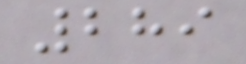289
